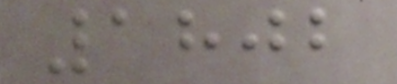1802
